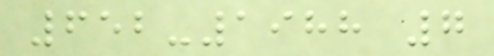652-1988 7
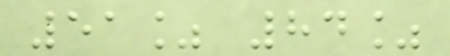51% 84%
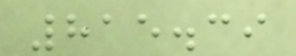815.39
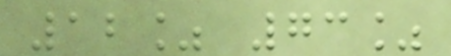12% 73%
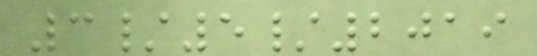3/5/2019
